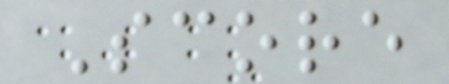Score
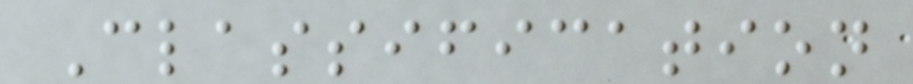Classification
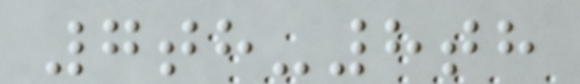7th-8th
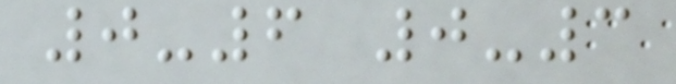0-6 0-3
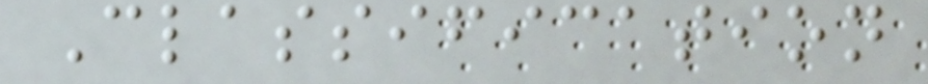Classification
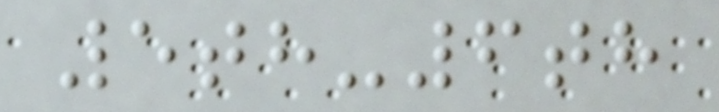5th-6th
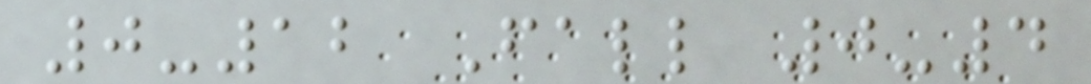0-12 Fall 0-4
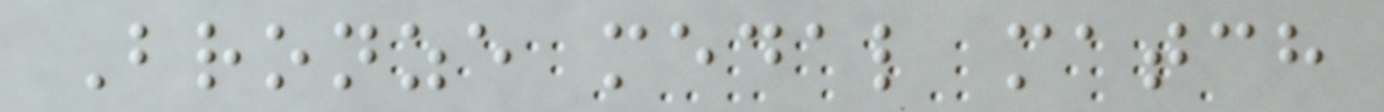Bronze medal match
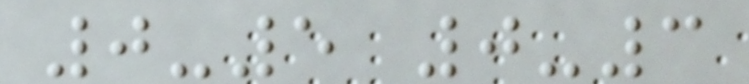0-5 0-3
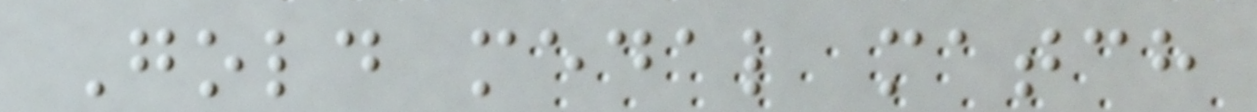Gold medal match
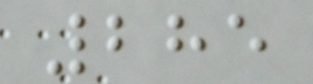285
